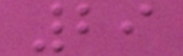29
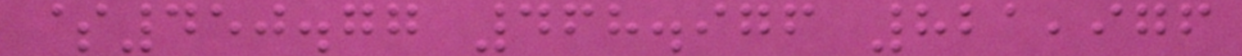$450.77 468.976 821,976
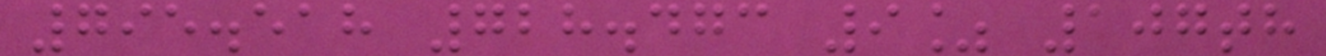795.518 728.473 9% 107th
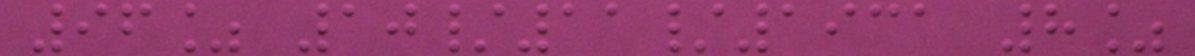96% 10/11/1931 8%
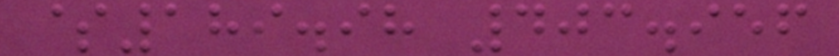$189.98 403.956
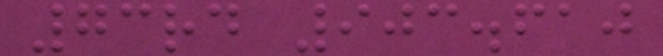73rd 903.610
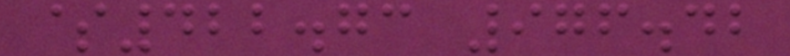$422.73 976.42
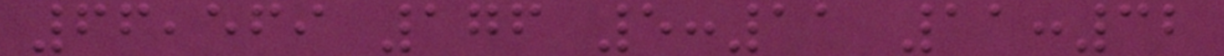66,569 176 5:11 11:32
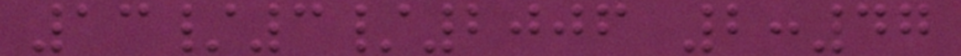13/3/2006 2:47
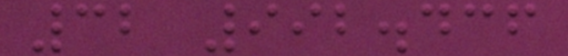32 992.436
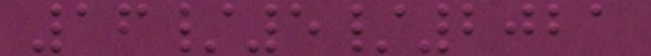16/5/2021
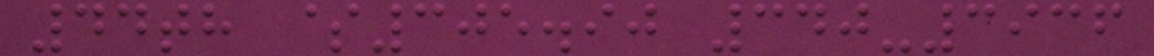44th $305.90 340-3936
